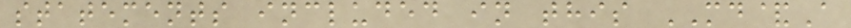statements included in this MD&A
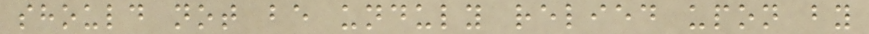should not be unduly relied upon by
